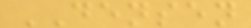DENSEN
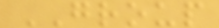GROUP
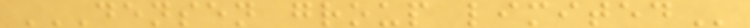DENSEN GROUP LIMITED
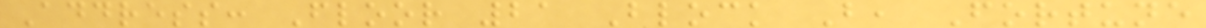Address: Floor 21 Block B, Fortune
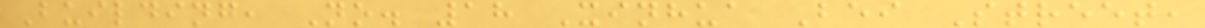Building, No. 18 Xinhua Bei Street,
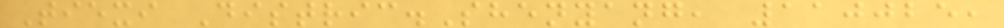Tiexi Distric.Shenyang, 110025,
